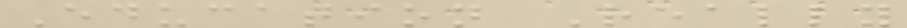Education Really
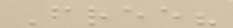Free?
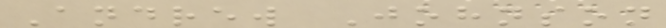Andrew Johnson
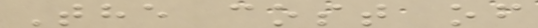The cost of
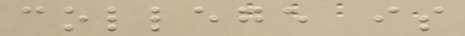college is
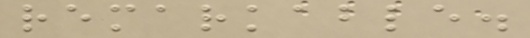remarkable.
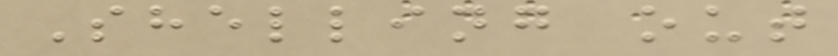Shelling out
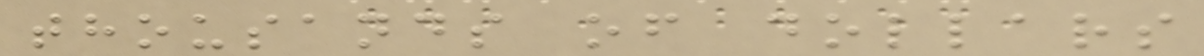thousands of dollars
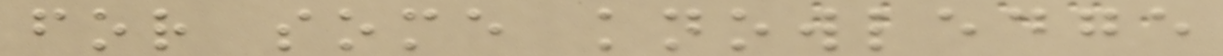for some knowledge
